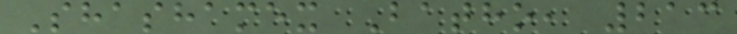Shashamex Batho, 213
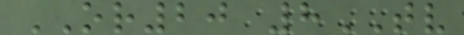OR20 8TV
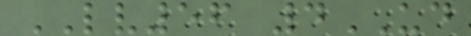LV56 4UD
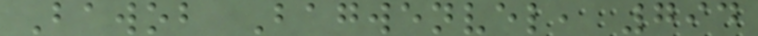Bawob Bagwenvel, 794
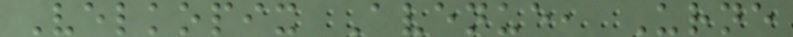Velkopix Avenue, Urne
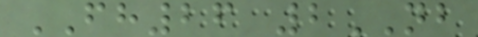FH26 2NB
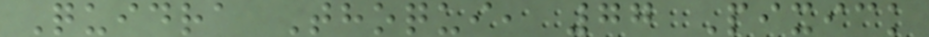Quidra Thoqui, 77 Pixick
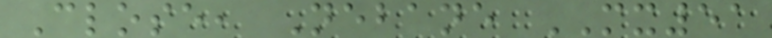Close, Nebane MX51
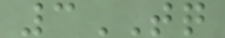3TQ
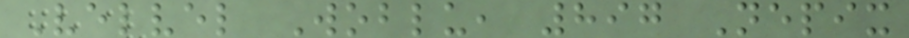Velvel Woblu, 897 Nepix
